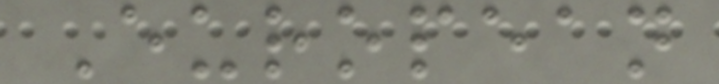European
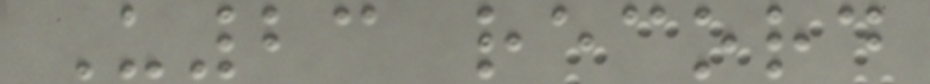U23 record
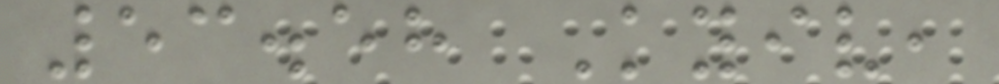53.58 Kyiv,
